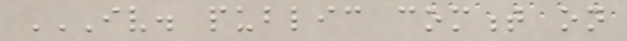IV. PUBLIC COMMENT ON
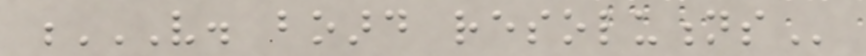V. BOARD RESOLUTIONS
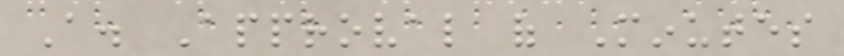A. Approval of Minutes
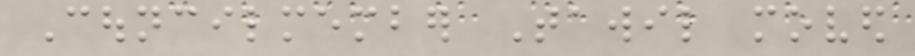Councilmember Tawil moved
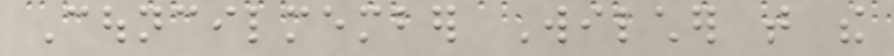Councilmember Wilcher that the
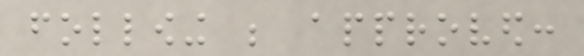following be approved:
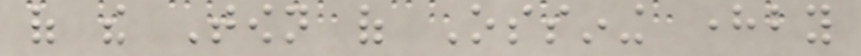of the Town of Ossining hereby
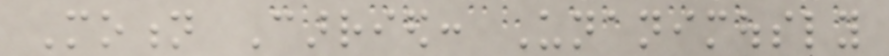Motion Carried: Unanimously
